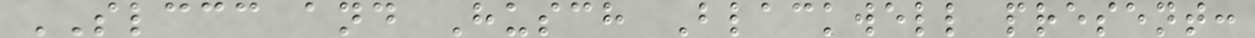SLCCC and Husch Blackwell present:
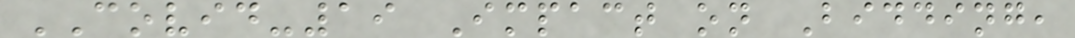COVID-19 Impact on Bidding,
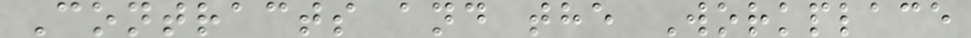Contracts and the Workplace
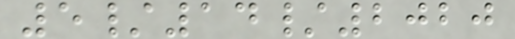5/14/2020
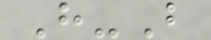H-B
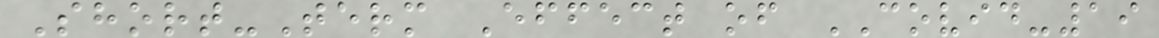Short-Term Effect of COVID-19
